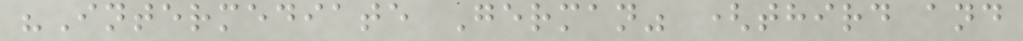"Intermediate German" (third and
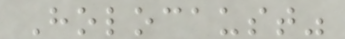Holocaust"
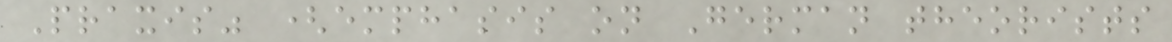Praxis" (emphasis on German theorists
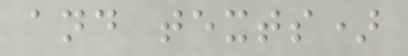and texts)
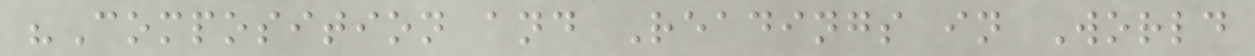"Composition and Readings in World
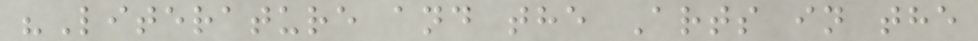"Literature and the Arts in the
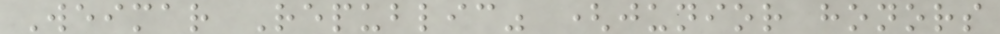Weimar Republic" (junior honors
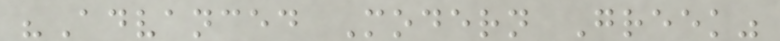"Advanced Modern Greek"
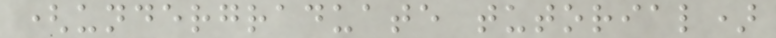(undergraduate tutorial)
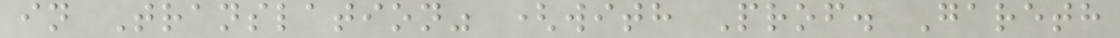in Translation" (with Prof. Gareth
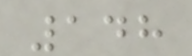148
